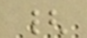{
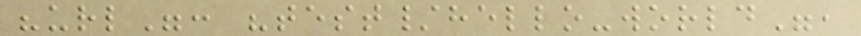"url": "test/hello-world",
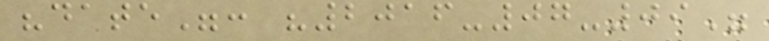"date": "2016-07-09"
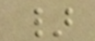}
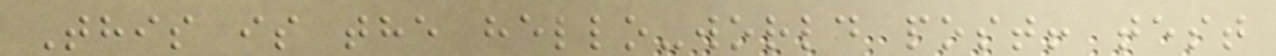This is the hello-world post! test
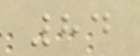84
